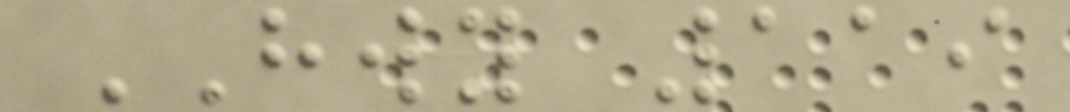HWY 119
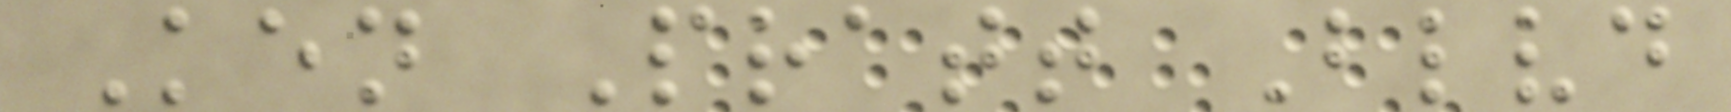Ken Pratt Blvd
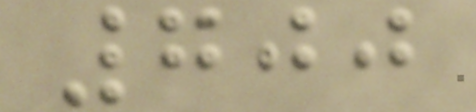700
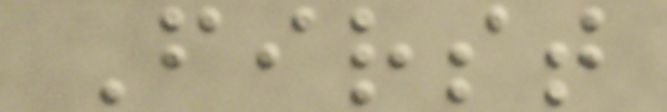First
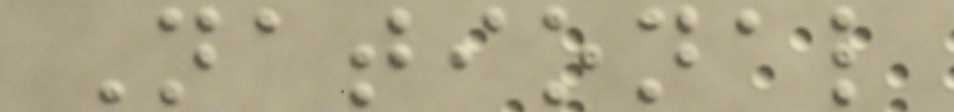National
